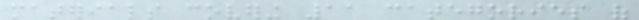materials covering 11 categories of
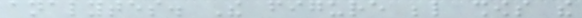analytes. The figure below shows the
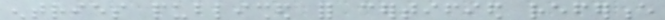entries published for certified reference
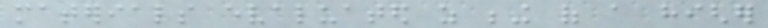materials evaluated as being of a higher
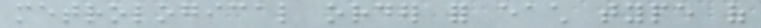metrological order for each type of
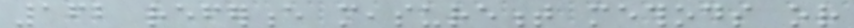162 reference measurement methods or
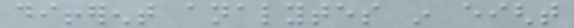different analytes in eight
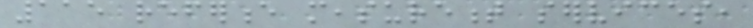115 reference measurement services,
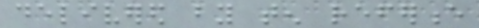delivered by ten reference
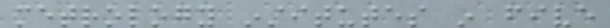metrology institutes in five
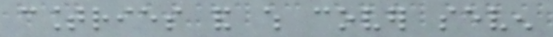countries and which cover seven
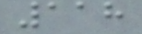118
